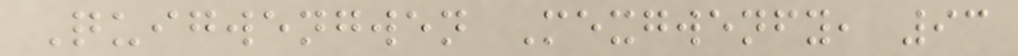Quigwengwen Mexgwenfy, 93
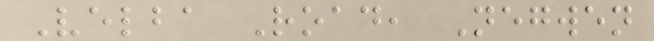Velba Road, Negwen
